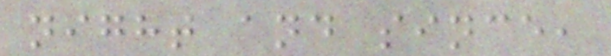night and since,
